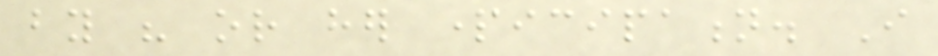by his or her participation. I
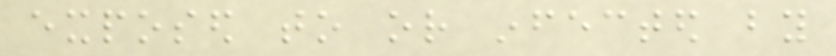exposed to or infected by
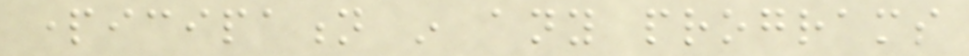participation in any programs
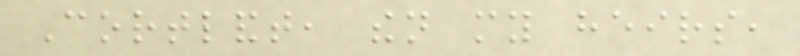Cortlandt, then my heirs,
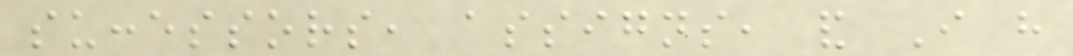successors, assigns, and I have
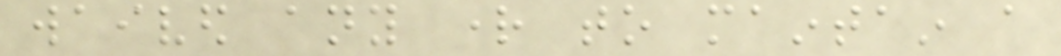waived any right to maintain a
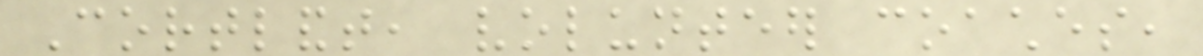Cortlandt, volunteer coaches,
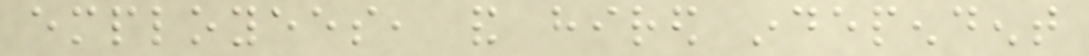employees, and hired independent
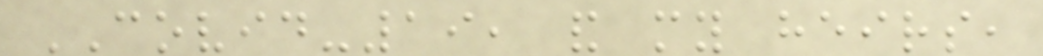COVID-19, and my heirs,
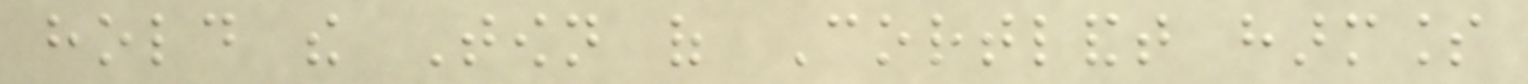hold the Town of Cortlandt harmless
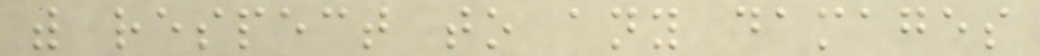with respect to any damages
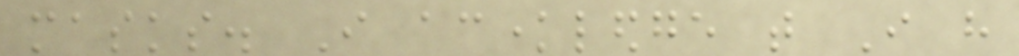masks. I acknowledge that I have
